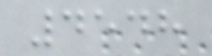4548
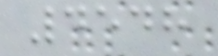4548
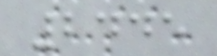2445
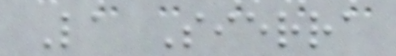La Sierra
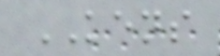KENS
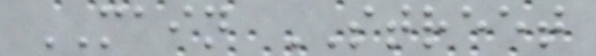MAIN STREET
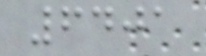6401
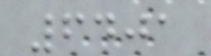6401
